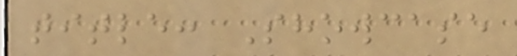title: Showcase
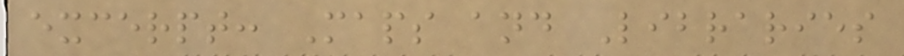excerpt: Maps and Libraries
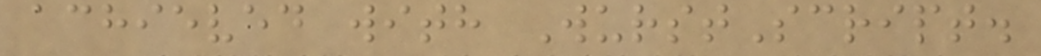achieved with WurstScript.
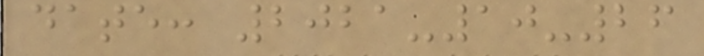date: 2021-10-26
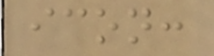icon:
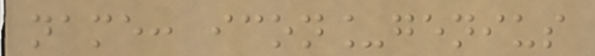name: icon_genius
